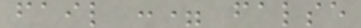fail := false
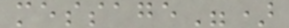message")
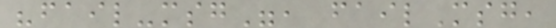"fail-msg", failMsg,
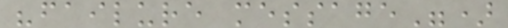"failure message")
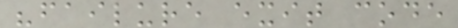"failure exit code
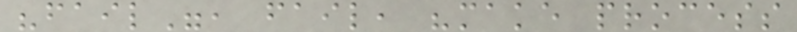"fail", fail, "make process
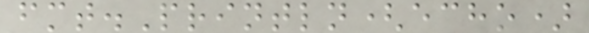fmt.Println(echo)
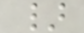}
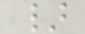}
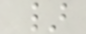}
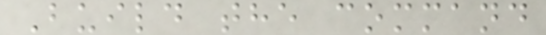Build the command
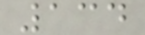134
